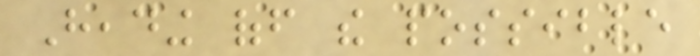Heading off the possible
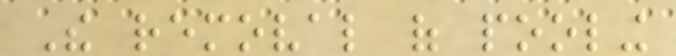The removal of pooling
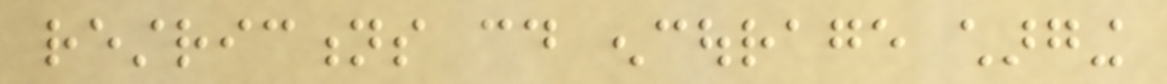restrictions could encourage charging
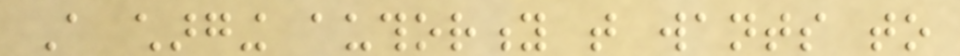A charging authority that wants to
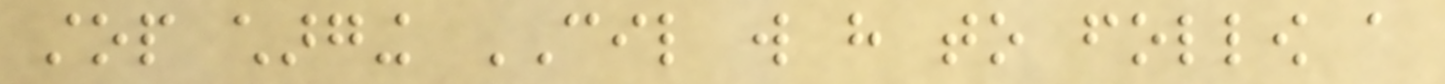stop charging CIL will have to follow a
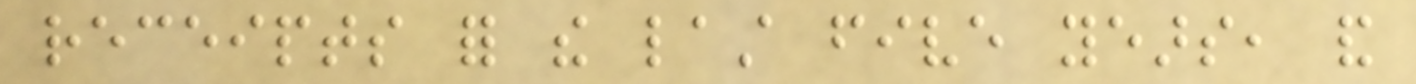receipts for the last five years, and
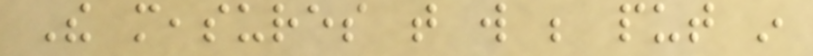The measures that will be put in
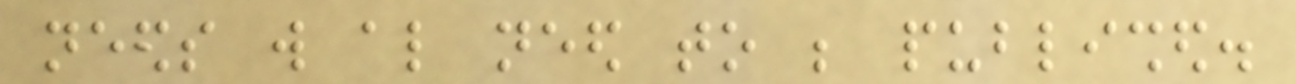needs will also need to be published.
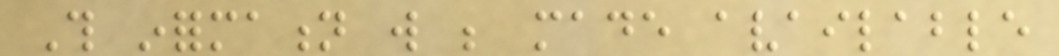This information will be made available
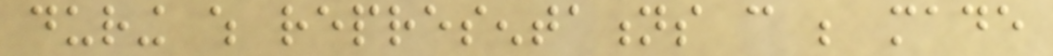during which representations can be made
